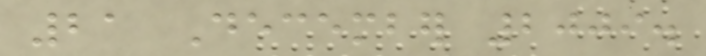21 December 2009.
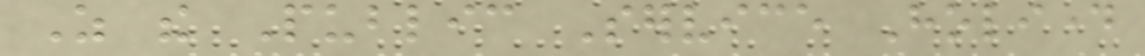As the Public Service Holiday
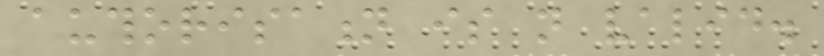authorisation is not valid.
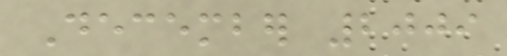December 2009
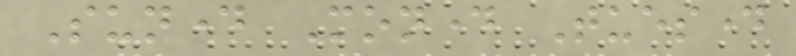Sunday Monday Tuesday
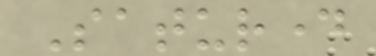Saturday
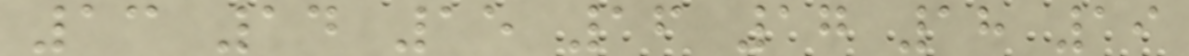13 14 15 16 17 18 19
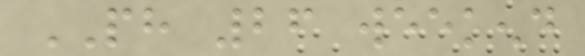PH 26 weekend
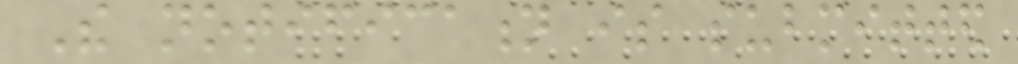The notification is submitted
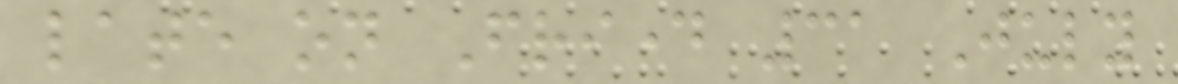late on Friday 31 July
